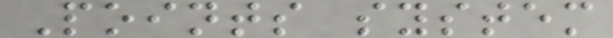Points system
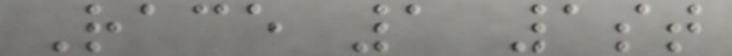Race 1 1st
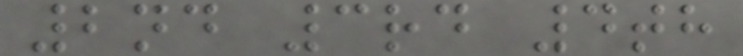2nd 3rd 4th
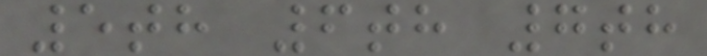5th 6th 7th
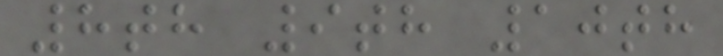8th 9th 10th
